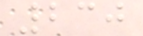230
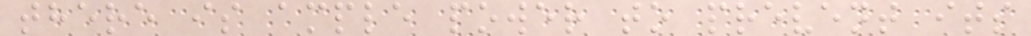there is ample power to prevent its
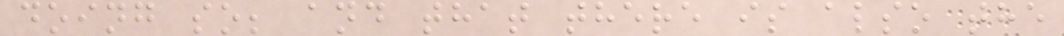doing so; and that there is also the
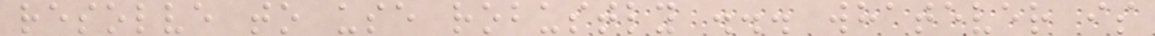resolve to use robustly ... whatever is
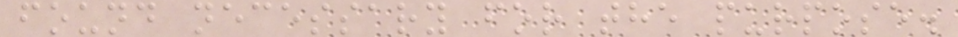found necessary for the purpose.
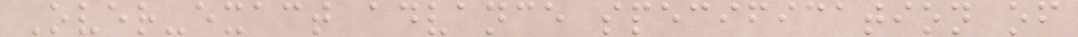Over-exact advance specification of
